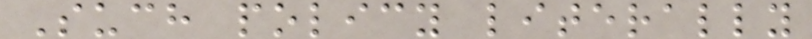Such policy literally
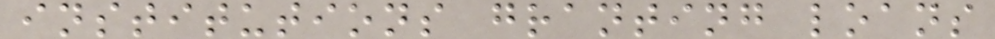institutions granting loans
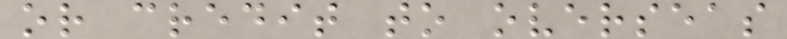or credit to overseas
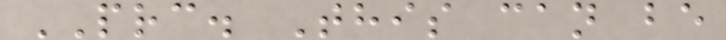PRC. This can be
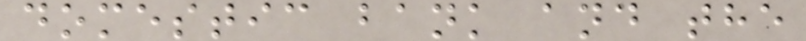domestic bank and the
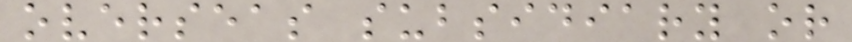overseas subsidiary or
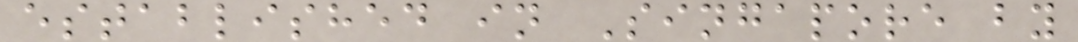established in Singapore by
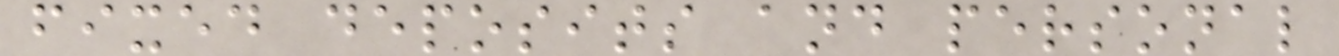fixed deposits and personal
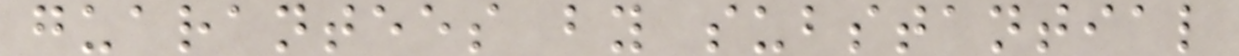guarantees by substantial
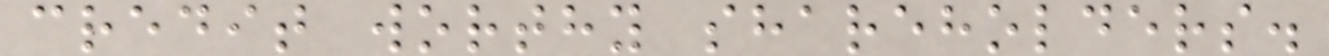credit worthy shareholders.
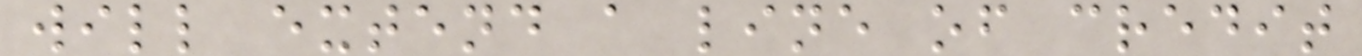will extend a line of credit
